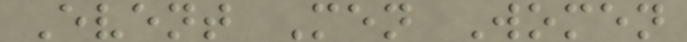Event Men Women
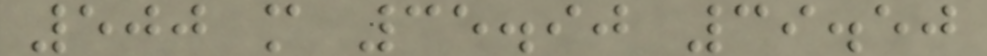500 m 35.90 39.50
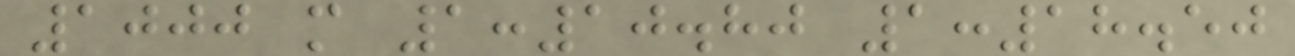1000 m 1:10.80 1:18.50
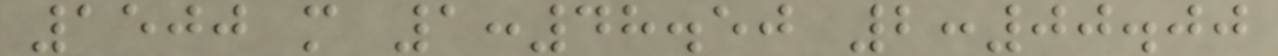1500 m 1:48.50 2:00.00
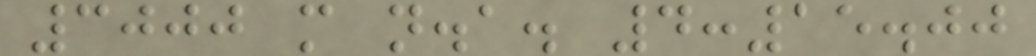3000 m n.a. 4:15.00
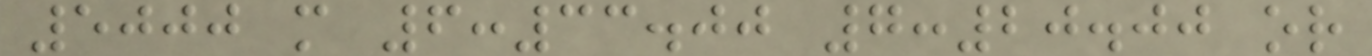5000 m 6:33.00 7:20.00 or
